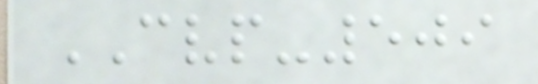CVP-509
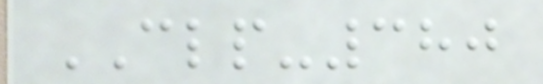CLP-380
